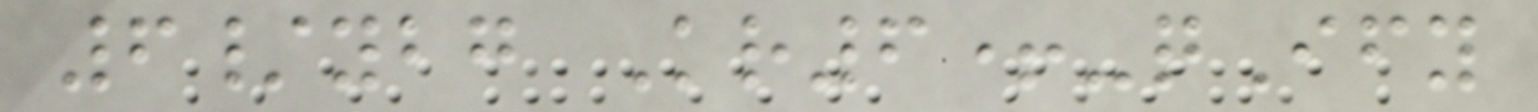6/ybg Kr6+-qIfy
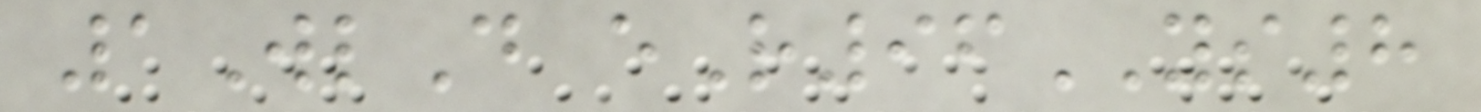1WlD eR96YS8
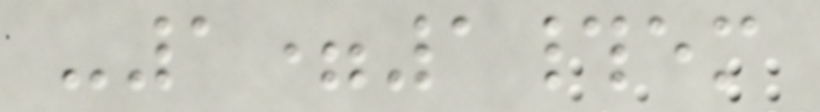-1=1#em
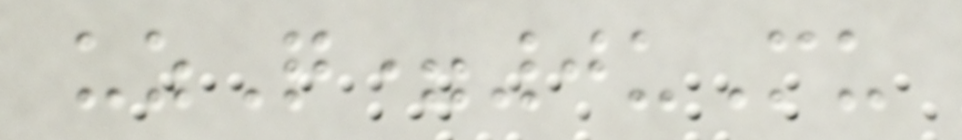uzQ=0uMu
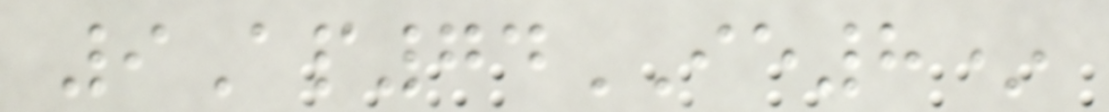9Ap74IE8*
